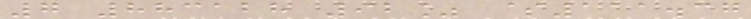7 883128 92% $111.37
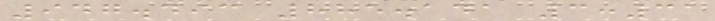947.493 885.141 3:31
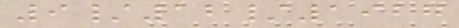9/12/1927
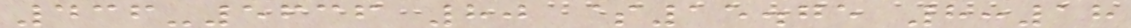436-5636 80 $15.75 8:18
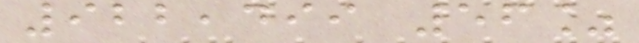922,499 56%
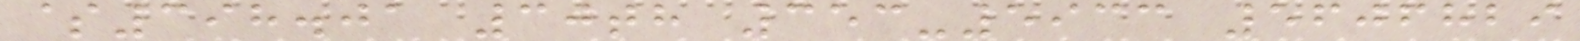$398.01 30th 353-5933 5606829
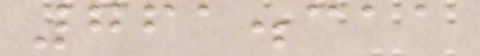761.311
